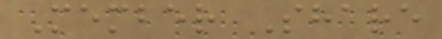Member Share
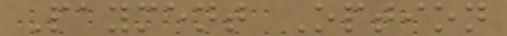Payment Option
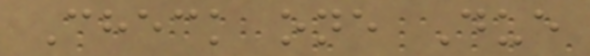Check one Due
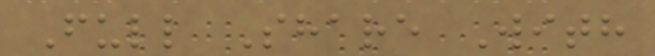Full Share With
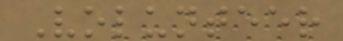Volunteer
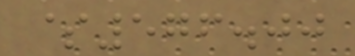$576.00
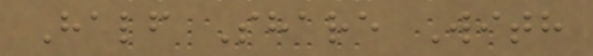Half Share With
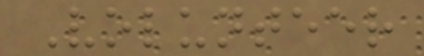Volunteer
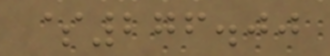$276.00
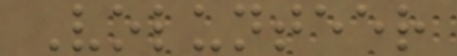Volunteer
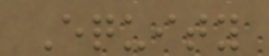Equity
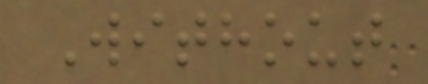Without
